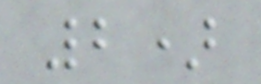2)
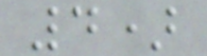4)
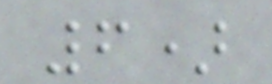6)
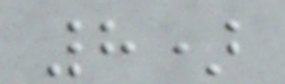8)
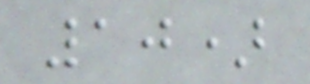10)
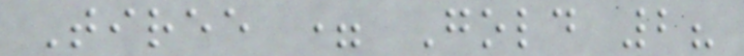Tiree = Gold 2?
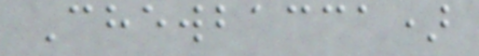Chewbacca)
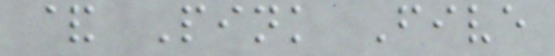& Pink Five
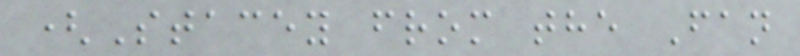(Stacey from the Fan
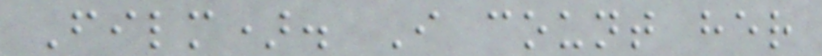Film). I count her
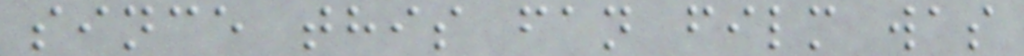since this fan film was
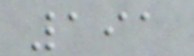191
